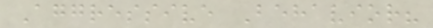Aggressive Behavior?
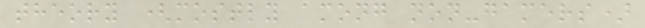theory (mostly among non-gamers)
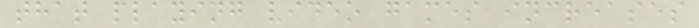that playing video games increases
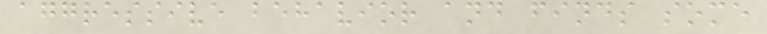aggressive behavior and finds some
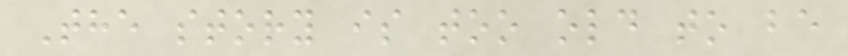The story is too old to be
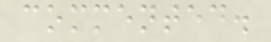commented.
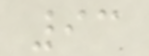93
